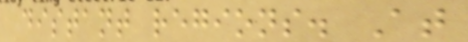distant regions. At
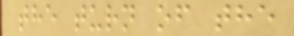the turn of the
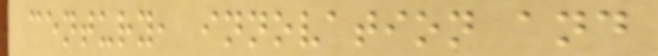century, innovation and
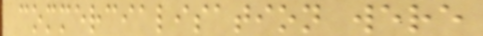commercialisation were
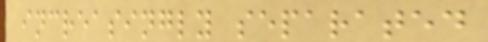increasingly separated
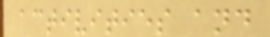activities and
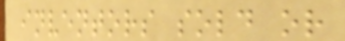inventors sold or
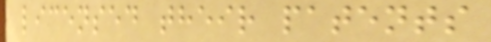licensed their patents
